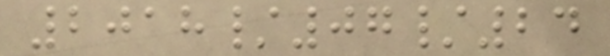2018/07/24
